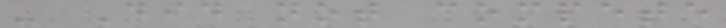- Did not compete
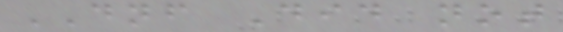DNF Did not
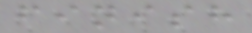finish
